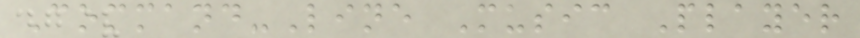Command-Line Music Player
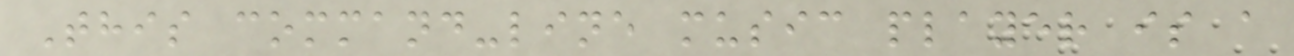This command-line music player is a
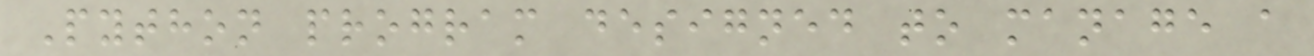Python program designed to manage a
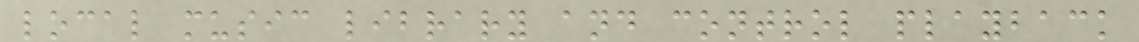local music library and control playback
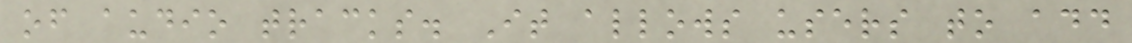of audio tracks. It allows users to add
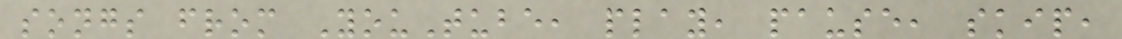songs from YouTube, play, pause, skip,
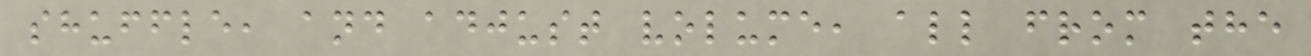shuffle, and adjust volume, all from the
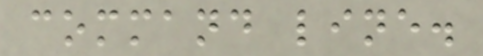command line.
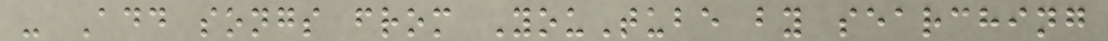- Add songs from YouTube by searching
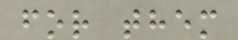for them
